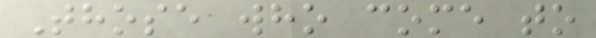Those who come to
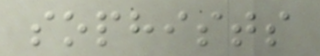sophists
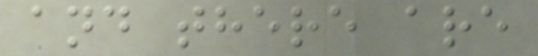and there are
